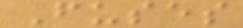Fuses
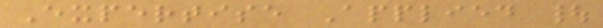Expertise Applied |
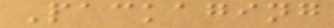Packaging
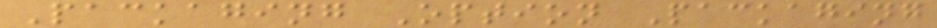Packaging Option Packaging
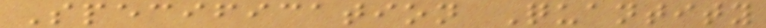Specification Quantity
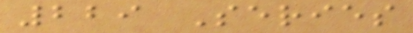229 Series
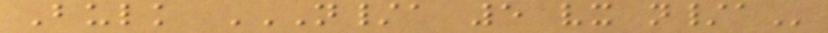Bulk N/A 5 VX N/A
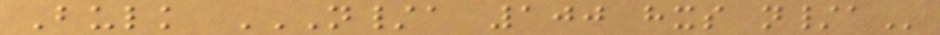Bulk N/A 100 HXS N/A
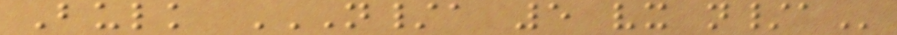Bulk N/A 5 VX N/A
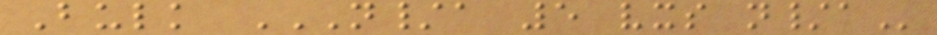Bulk N/A 5 VXS N/A
